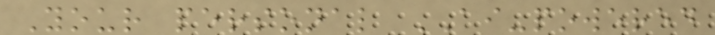Your personal AI-powered
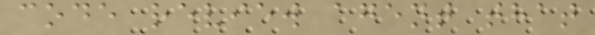code review agent that
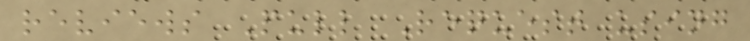reviews Pull Request using
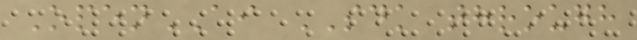OpenAI SDK through
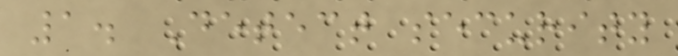1. Detect security
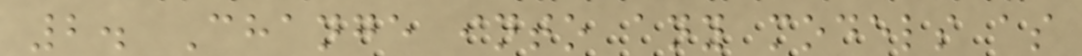2. Change into any models as
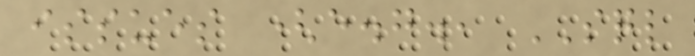issues (e.g., SQL
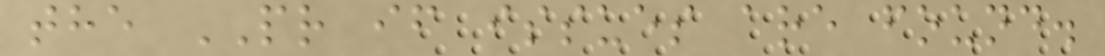the PR if issues are found.
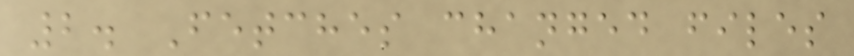2. Fetches changed files
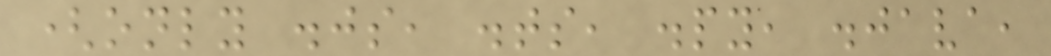(only .js, .ts, .py, .java,
